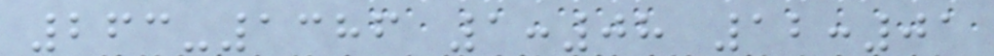263-1386 1:08 12:01
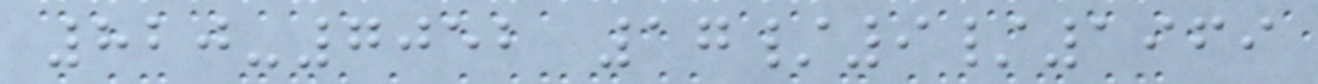820-7052 17/9/1969
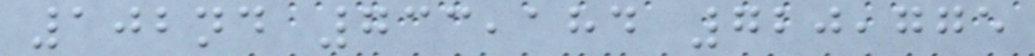102nd 733,184 720,775
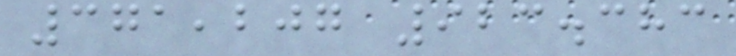371,207 923.383
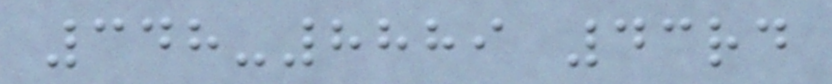348-8889 43rd
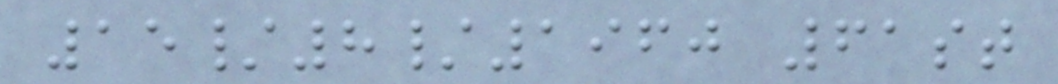15/8/1960 61st
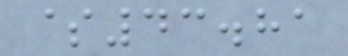$43.81
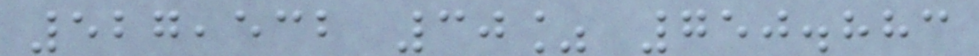527,532 30% 750.883
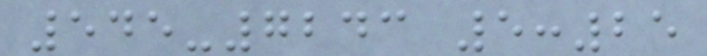545-7243 5:25
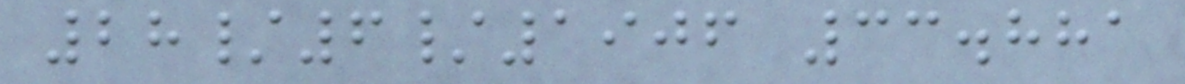28/6/1906 33.881
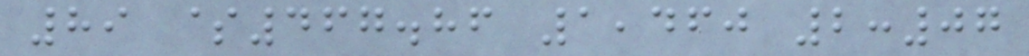89 $467.86 1,460 2:07
